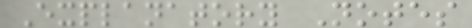Explanatory Notes
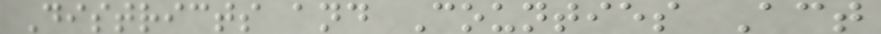Districts and Counties Act
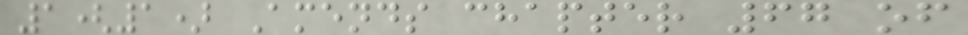1(1) Amends chapter 67 of
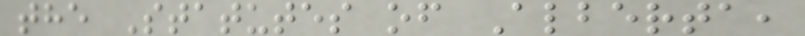the Statutes of Alberta,
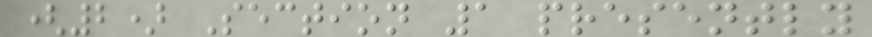(2) Section 1 presently
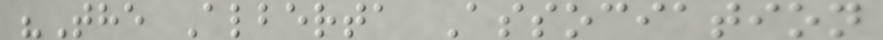"The Alberta Association
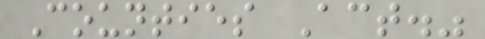Counties Act."
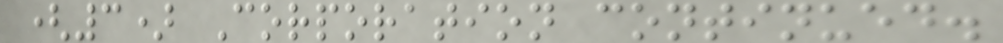(3) Corporation continued.
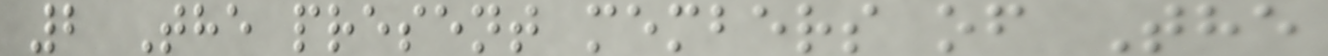2 The present members of The
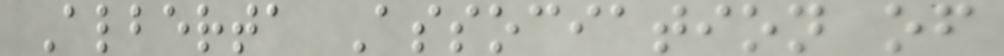Alberta Association of
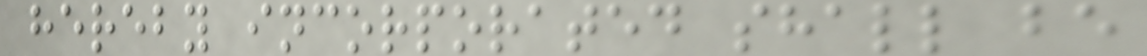hereby incorporated shall be
